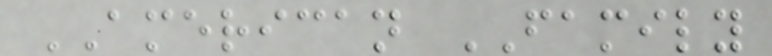AMERICAN FAMILY
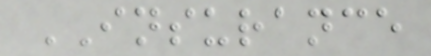INSURANCE
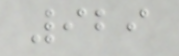929
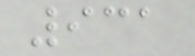931
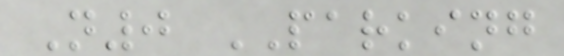N0 PARKING
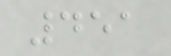451
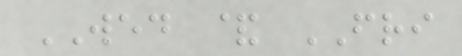WED & FRI
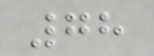78
